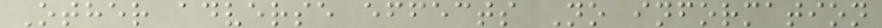Other adverse effects No information
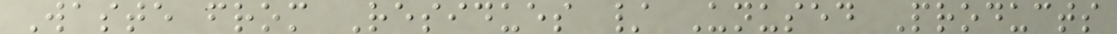Waste from Residues / Unused Products
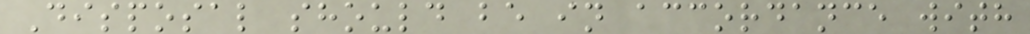Disposal should be in accordance with
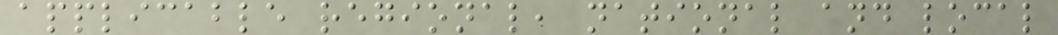applicable regional, national and local
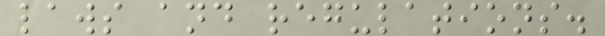laws and regulations.
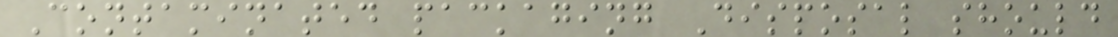Contaminated packaging Disposal should
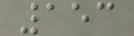153
